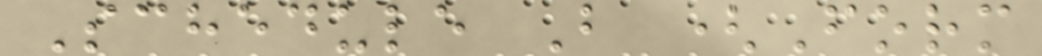Schedule B (Form
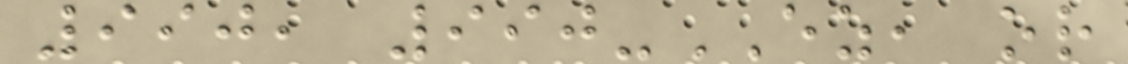990, 990-EZ, or
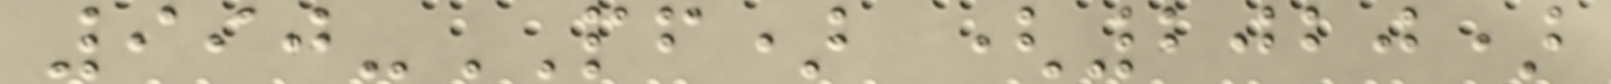990-PF) (2020)
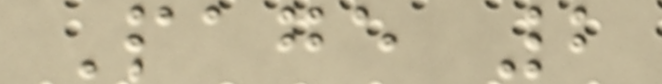Page 2
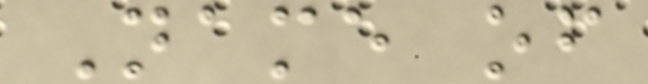Name of
